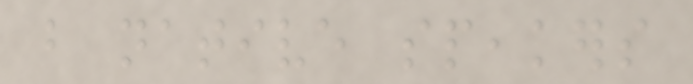but native speakers
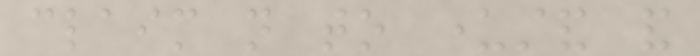claim not to understand and
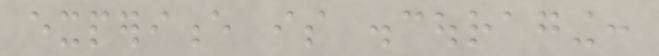experience is discouraging:
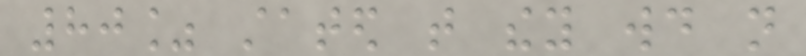80% stated that they would not
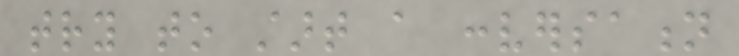try to start a conversation
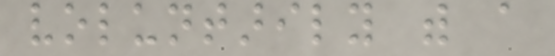voluntarily with a
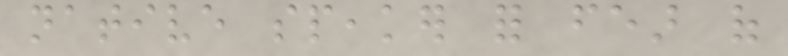native speaker for fear of
